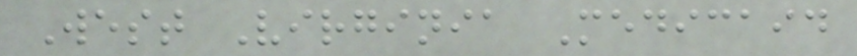West Virginia Medicaid
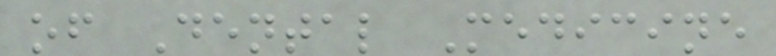of Dental Medicine
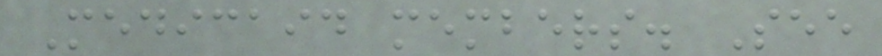Medicaid members. See
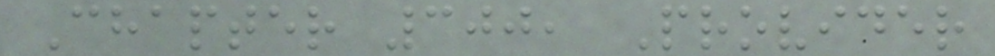Chapter 300, Provider
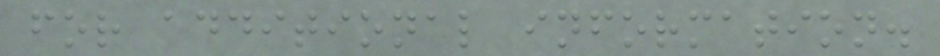for additional information.
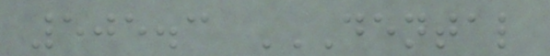505.3 DENTAL
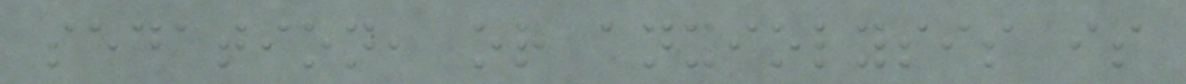sedation, or anxiolysis is
